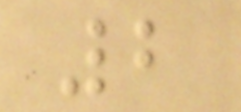2
